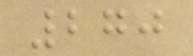270
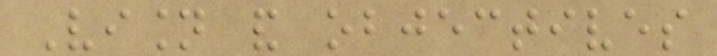Vision and objectives
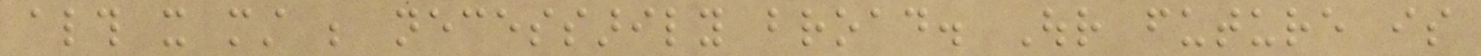although it must be necessarily broad. Our future is
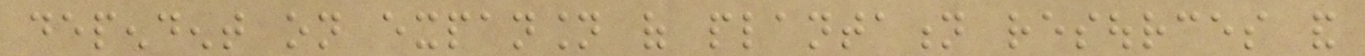dependent on expansion of plantation resources and
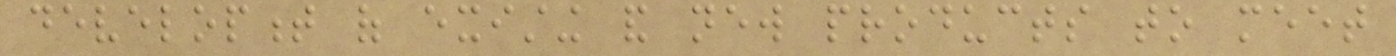development of existing and new products to meet
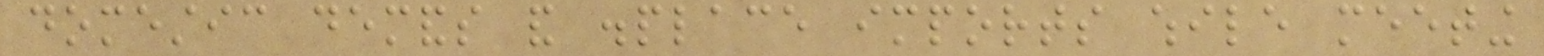domestic demands and displace imports while meeting
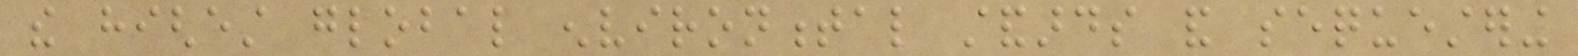the highest global environmental standards and sequestering
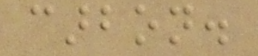carbon.
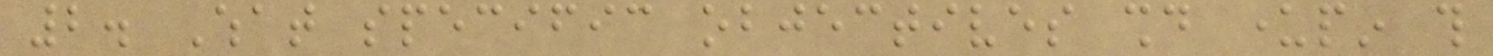2. What specific objectives should underpin this
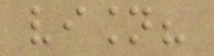vision?
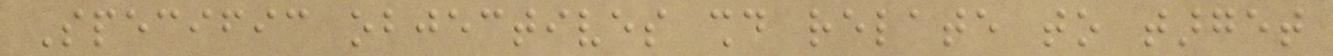Specific objectives should relate to target
